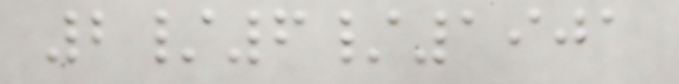2/6/1901
